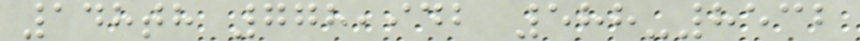148th 778,942 588-8532
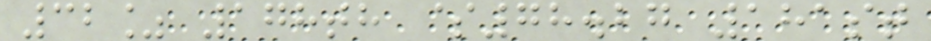32% 178th $78.27 181st
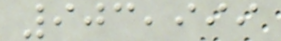903,999
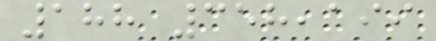188 358,199
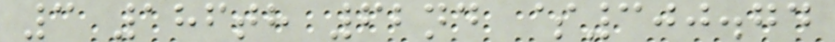3 186th 62nd $300.74
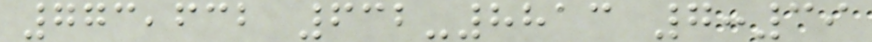773,632 632-8813 7:39
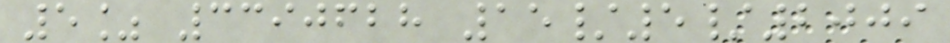5% 3390628 15/5/2009
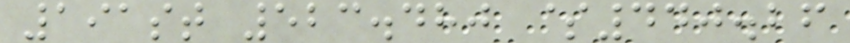191st 523.480 $440.26
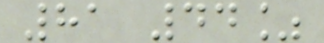81 44%
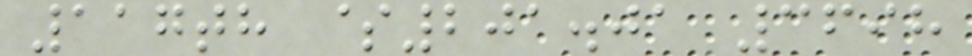117th $201.01 3698
